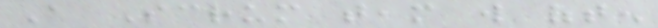A Scrum team will often
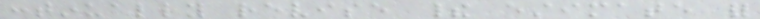continually revise their estimate for
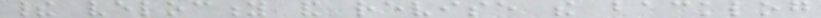their velocity and revise the backlog
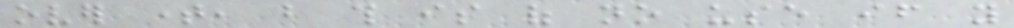over time, but this is of no use if you
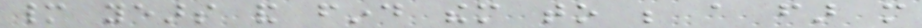many years and find them to be a far more
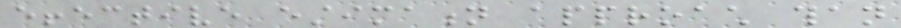effective estimation approach than
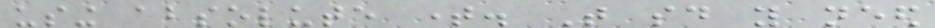using absolute time. That said you need
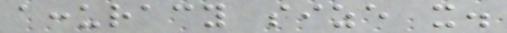accuracy size it.
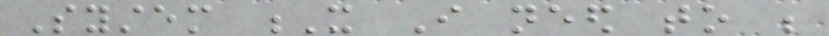System X I need to be
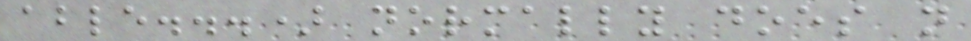able...) normally does not
